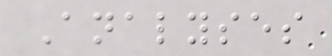Analyses
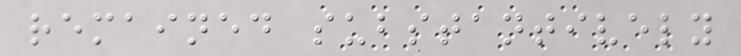remained substantively
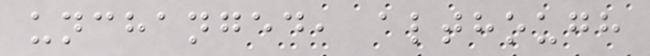unchanged, although
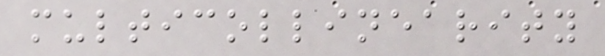multicollinearity
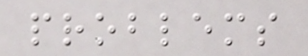problems
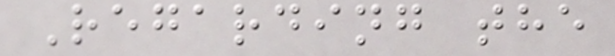Regarding the
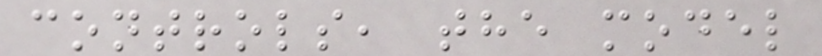controls, the model
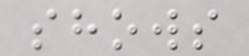shows
